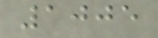1005
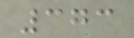373
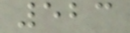523
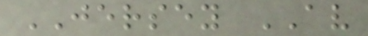JERSEY AV
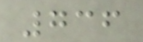736
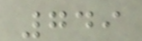749
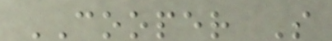COOPER S
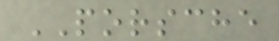PORSCHE
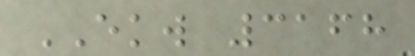EKW 3168
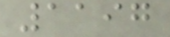1197
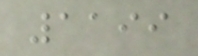1199
